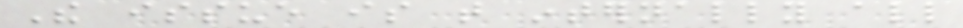The issue is that internally all
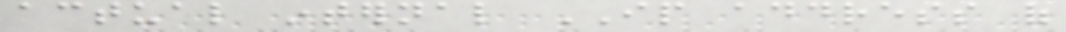actual internal IP address of
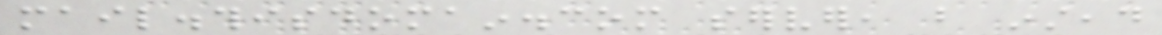mail.thisdomain.com server, but instead
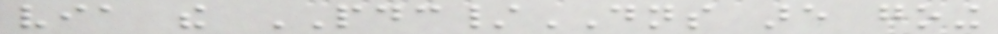via the PDC/DNS are going
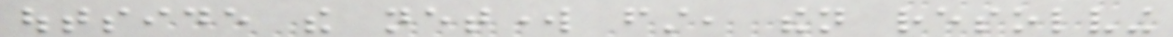outside the network first, then resolving
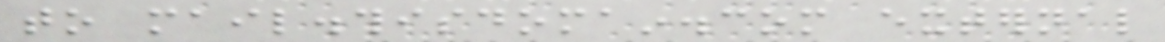to mail.thisdomain.com external
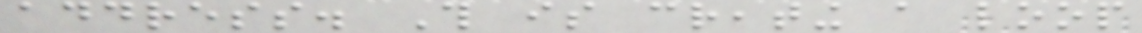address. This is creating a loop
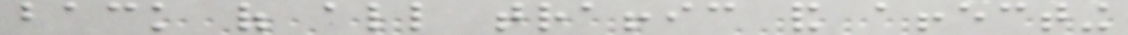back of all traffic and affecting
